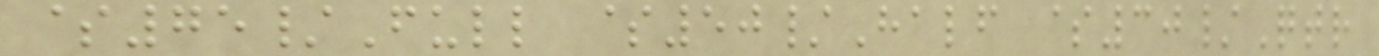$75/Full $50/Half $30/Qtr
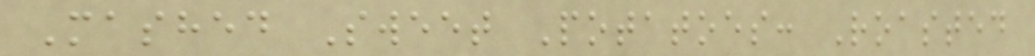Mashed Sweet Potatoes: Roasted
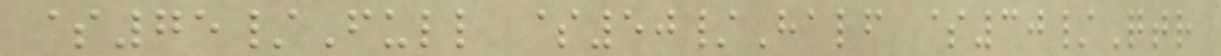$75/Full $50/Half $30/Qtr
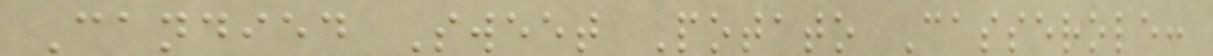Candied Sweet Potato Casserole:
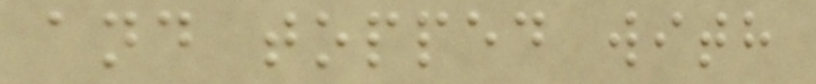and topped with
